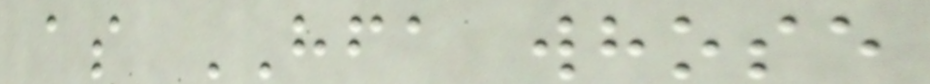as HFA whose
